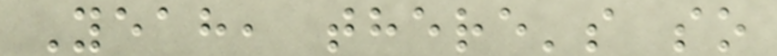Yeah, there's so
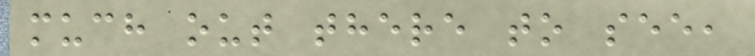much out there to see,
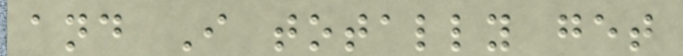and I totally get
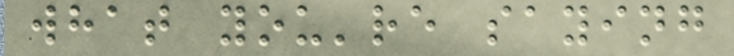what you're saying
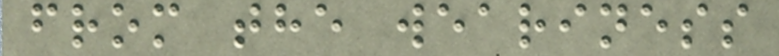from the weariness
